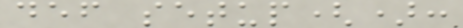def setup():
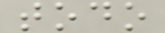todo
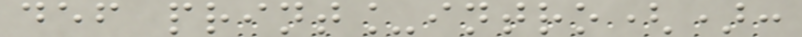def print_intro():
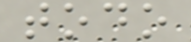todo
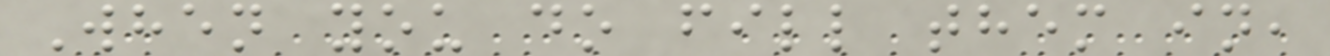When you do fill them in,
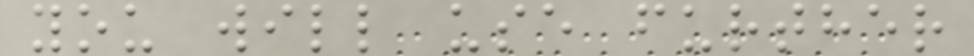you will use further
